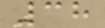38
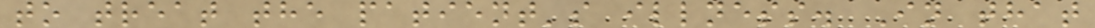to treat the patient's illness. In that
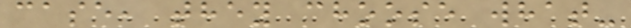case, they choose what-
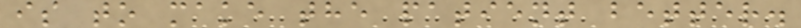is to make the patient better.
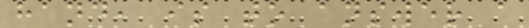hand, is to answer a
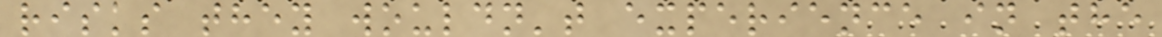risks they wouldn't experience in the
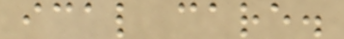ical care.
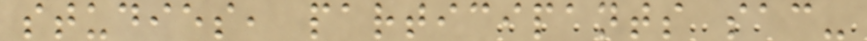studies, participants sac-
